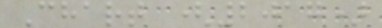Chart (2017)
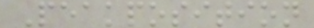Peakposition
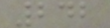242
